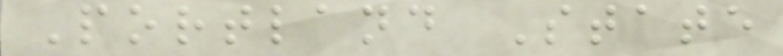Portland State
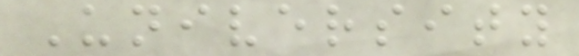University
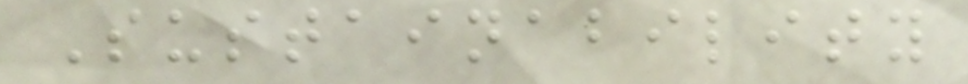Sustainability
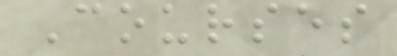Courses
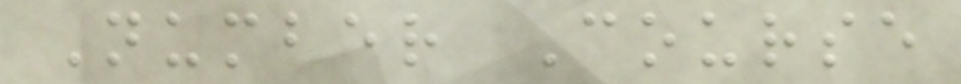Number Course
